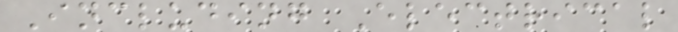Including Electrical
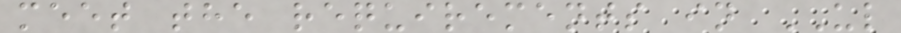meet the requirements in UL
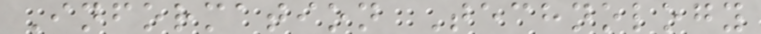Information Technology
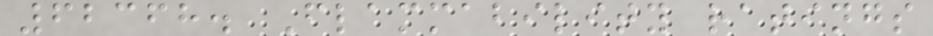62368. Flammability ratings
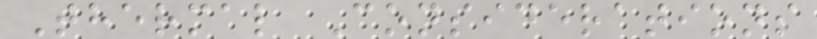Thermal Considerations
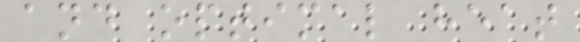and optimal heat
